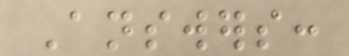Answers:
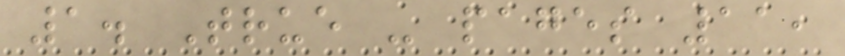1. True - pages 11,
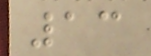13
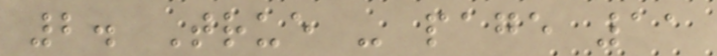2. True - page 11
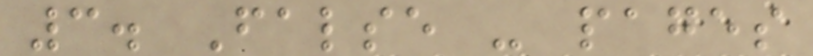3. False - pages
